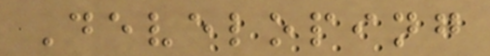Developing
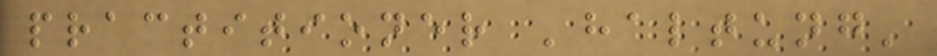practitioner 'haltung'
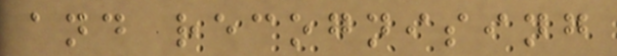and recognising
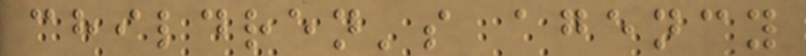children's agency
